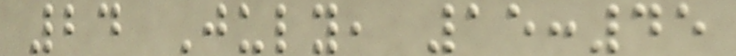24 July, 15:45
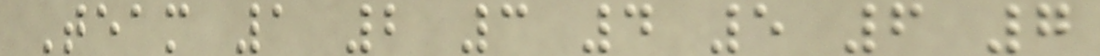Team 1 2 3 4 5 6 7
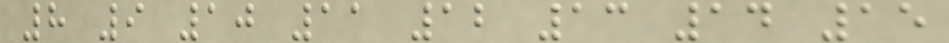8 9 10 11 12 13 14 15
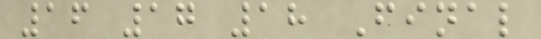16 17 18 Final
